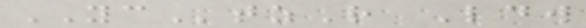YCtzR Ldw
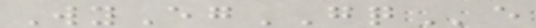WyEgGQe
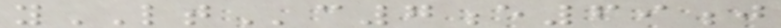yLTc7e69j
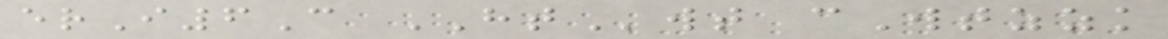erI6C HTwt cWtzzk
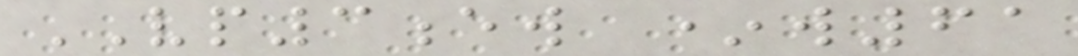VP3ew *w61
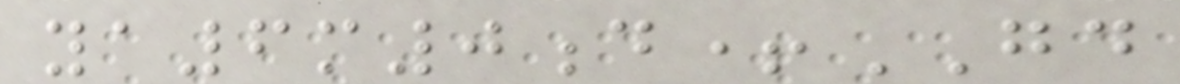ya6m0d+GD
